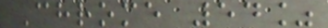Chrome 54%
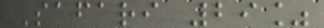Safari 29%
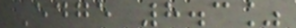Edge 8.3%
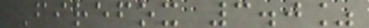Firefox 3.0%
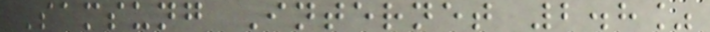Samsung Internet 2.8%
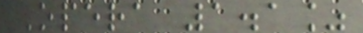Opera 1.1%
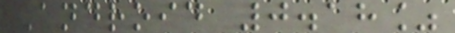Android 0.18%
